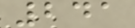241
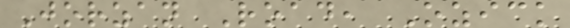Jorzan Road, Ozick
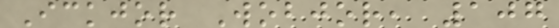Ickjor Wobjor, 107
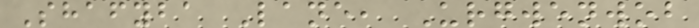Shafyba Lane, Urgwenwob
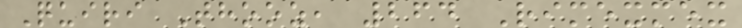Quiri Thooz, 264 Rimexmex
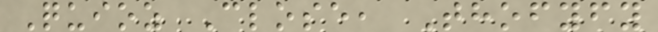Quioz Close, Thofyfy
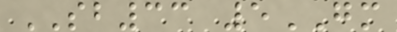SB33 5GM
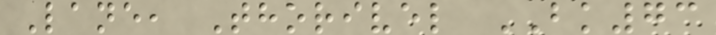Lane, Thorivel BK73
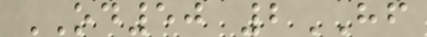OD50 2HF
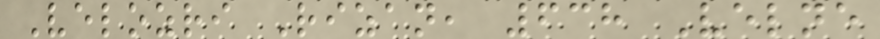Velozri Rizan, 638 Velne
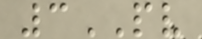3PV
